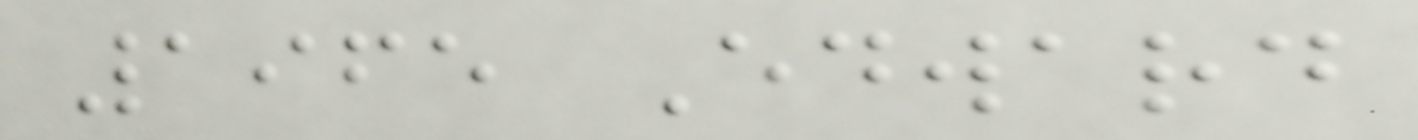1965 Edward
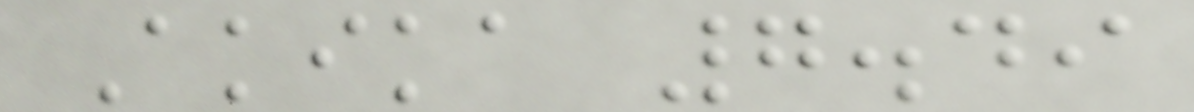Akika 7.49
